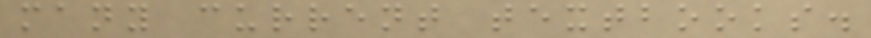many current textbooks.
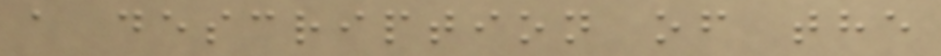a description of the
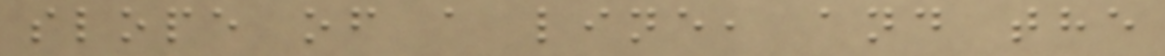slope of a line, and the
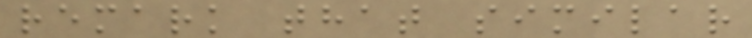remark that similar
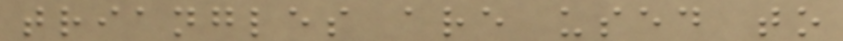triangles are used to
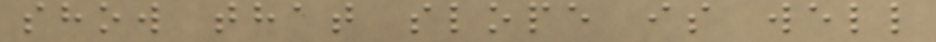show that slope is well
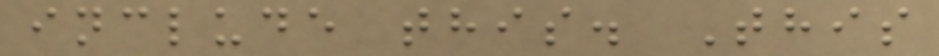include this. This
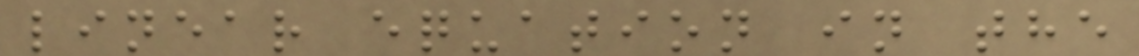linear equation in the
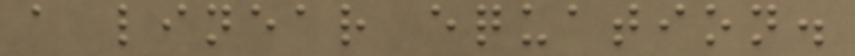a linear equation.
